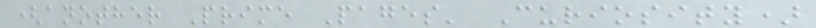(another Prime Pages' Curiosity)
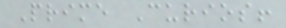Prime Curios!
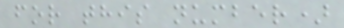for this number)
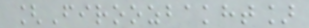[Firoozbakht]
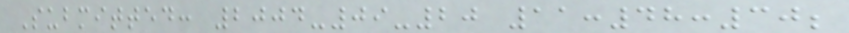Submitted: 2004-09-20 11:48:30;
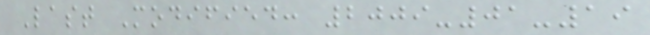Last Modified: 2009-01-19
